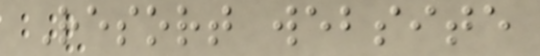Resort website
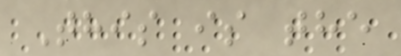This is the
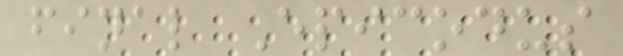final Epicodus
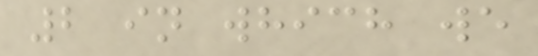2 in which we
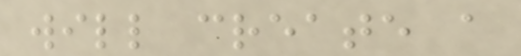will create a
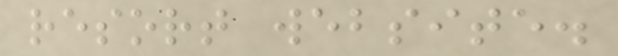resort website.
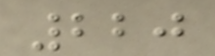220
